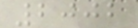2002
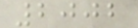2002
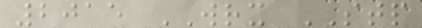2015 WRX STP
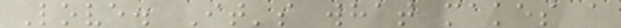Love. It's what makes a
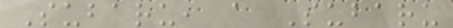Subaru, a Subaru
